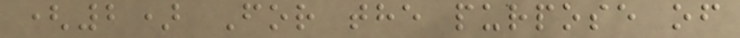(2) For the purpose of
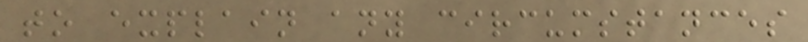to explain any circumstances
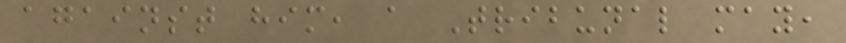against him, a Tribunal may,
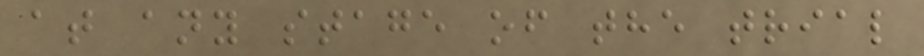at any stage of the trial
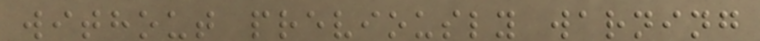without previously warning
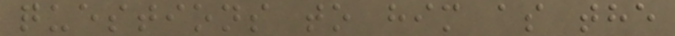questions to him as the
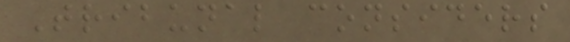Tribunal considers
